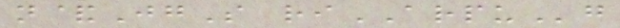n&JgS riARPUg
